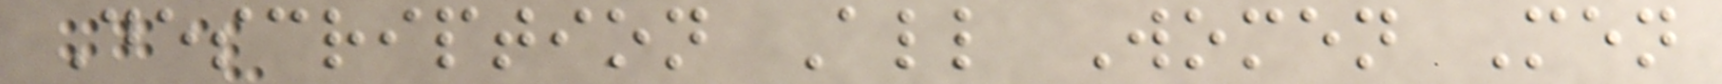Description All Women Men
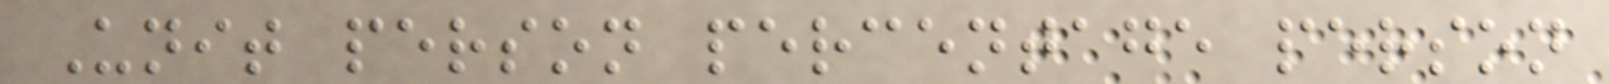Unit person percentage person
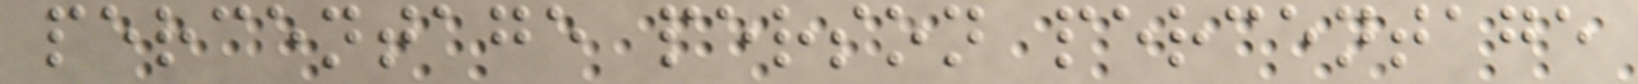percentage person percentage
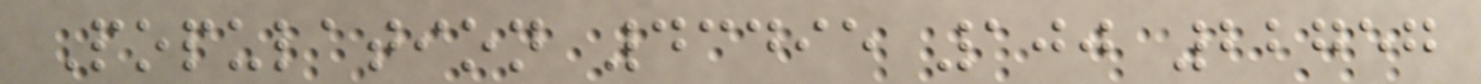Population 43495 100 22757
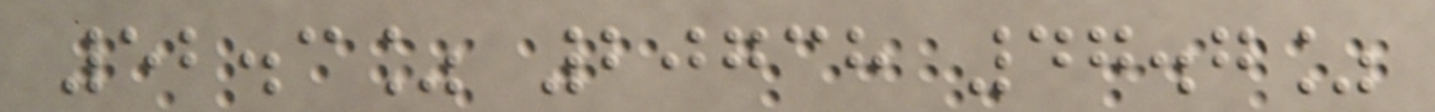52.3% 20738 47.7%
